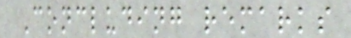Concluding remarks
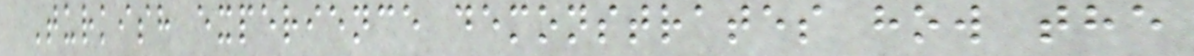Turkish experience demonstrates how the
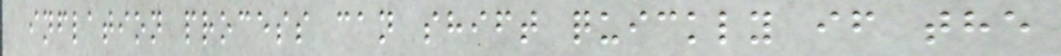inflation process can shift quickly if the
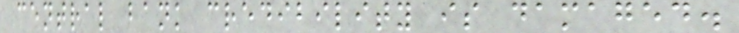central bank credibility is damaged.
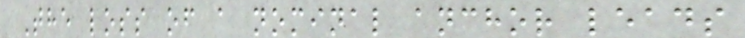The loss of a nominal anchor leads
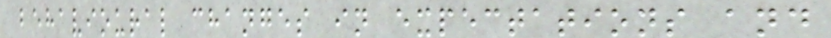behavioural changes in expectations and
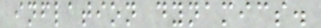inflation dynamics.
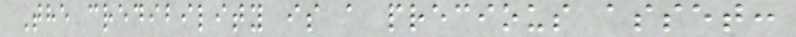The credibility is a precious asset:
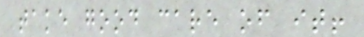take good care of it!
